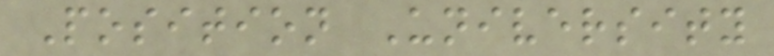Position University
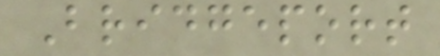Bridgeport
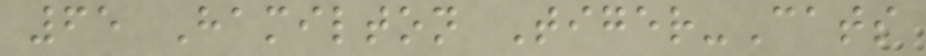65 Hamilton Tiger-Cats
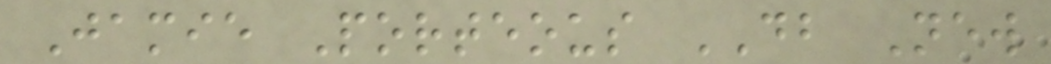Jamie Porteous DB New
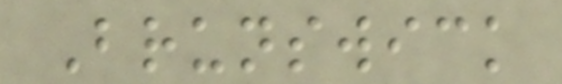Brunswick
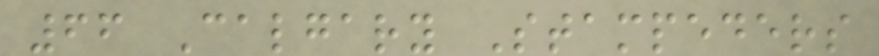66 Calgary Stampeders
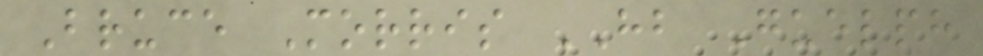Bruce Morris HB Guelph
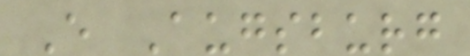E Augsburg
